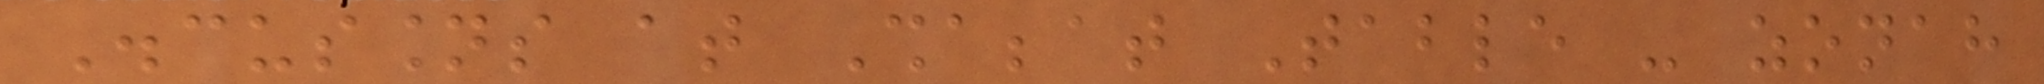Discussions at Shabbat Table - zonah
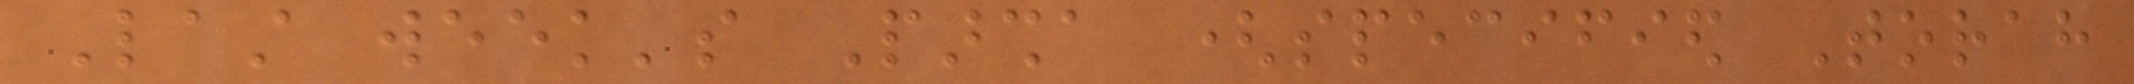Last week's Parsha (specified Torah
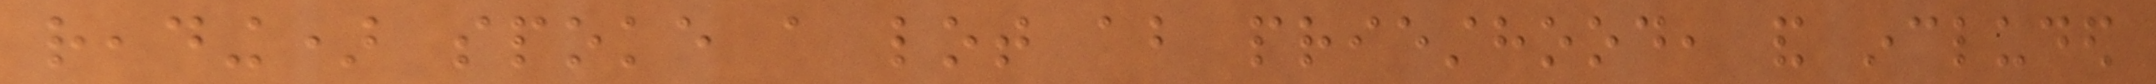reading) spoke a lot about priesthood, and included
